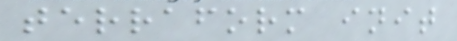terraform init
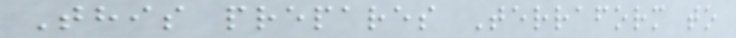This prepares Terraform to
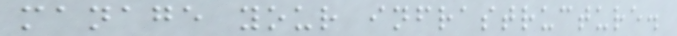manage your infrastructure.
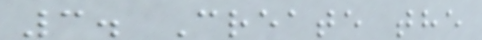3. Create the
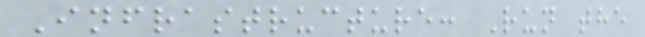Infrastructure: Run the
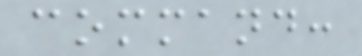command:
